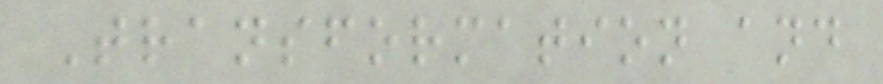Transformation and
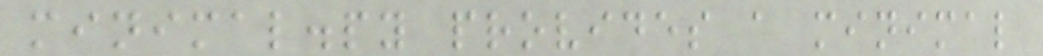minimal.py provides a minimal
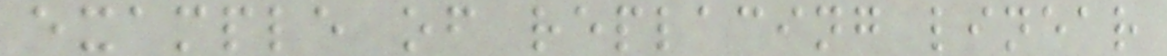example of replacing linear
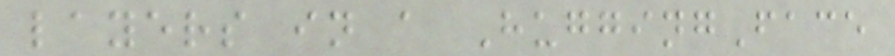layers in a HuggingFace
